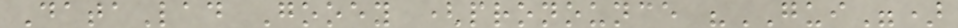DataLad Gooey (pronounce "GUI")
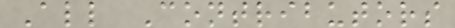All Contributors
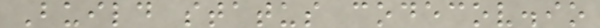Build status codecov.io
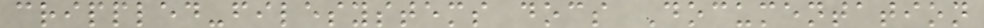crippled-filesystems docs Documentation
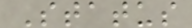Status
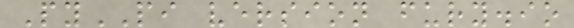PyPI version fury.io
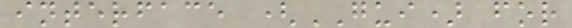interface (GUI) for
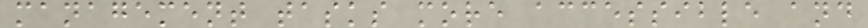management tasks more accessible and
